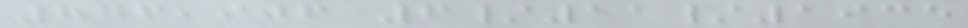876,906 6/11/1935
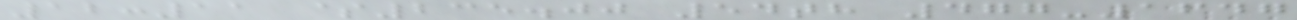12:11 $235.00 54th 477-1647
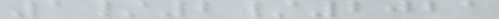1/2/2021
